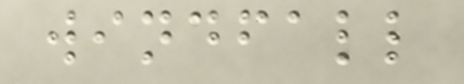windfall
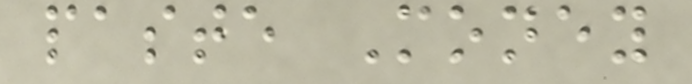paste Money
